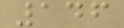146
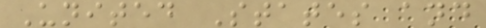United States and
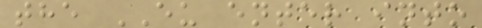the EU enter into
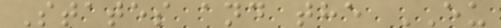States and the EU
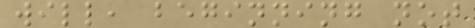will, beginning not
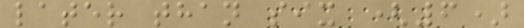later than six (6)
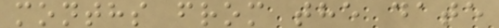months from the date
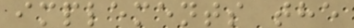implements the
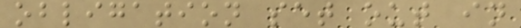obligation set out in
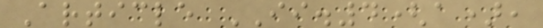Article II.4(a),
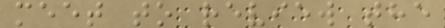meet to review the
